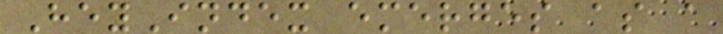HeyIndex emerges as a
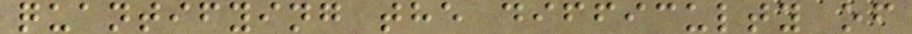quantifying the difficulty of
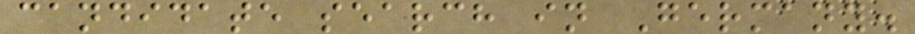candidate search in Germany.
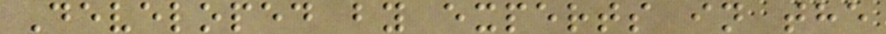Developed by experts in the
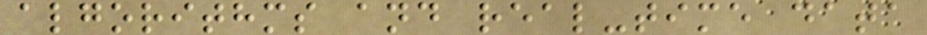algorithms and real-time data
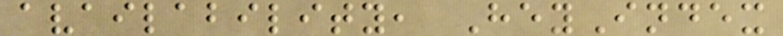availability, HeyIndex
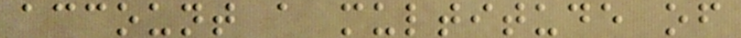account a multitude of
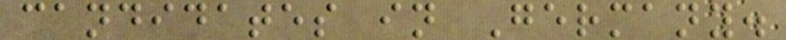candidates in Germany.
